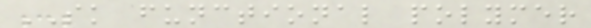SK functional polymer
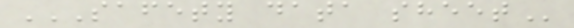SAFETY DATA SHEET
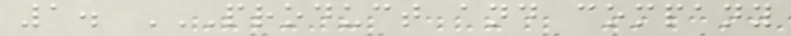1. PRODUCT AND COMPANY
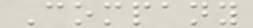Company
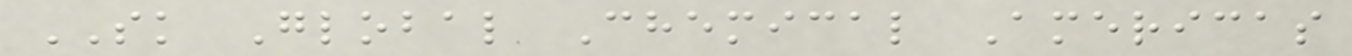SK Global Chemical Americas
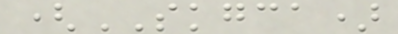(SKGCA)
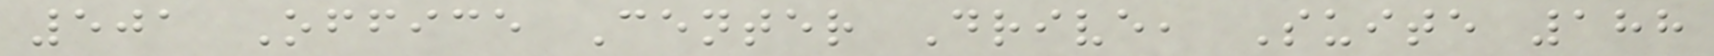501 Office Center Drive, Suite 188
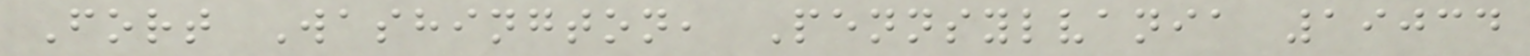Fort Washington, Pennsylvania 19034
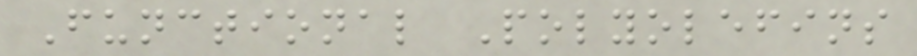Functional Polyolefins
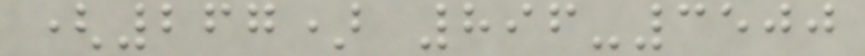(267) 896-3500
